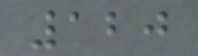120
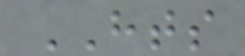HTS
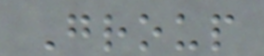Group
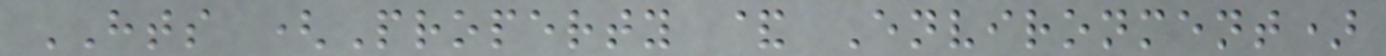HTS (Property & Environment)
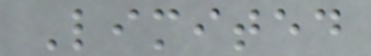Limited
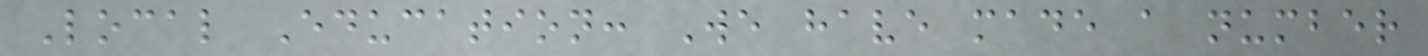Local Education: We have made a number
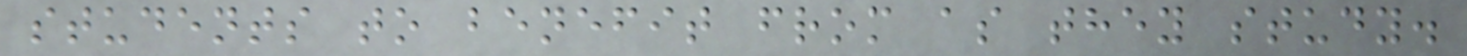students to benefit from as they study.
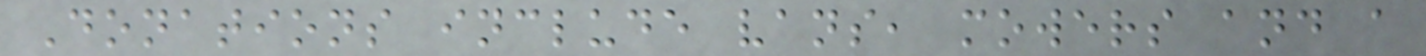Donations include vans, mowers and a
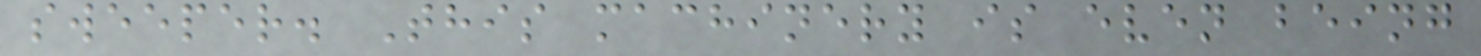sweeper. This machinery is even being
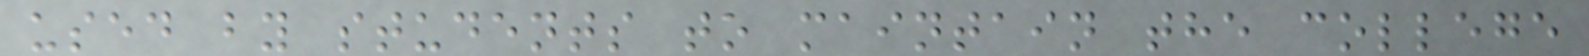used by students to maintain the college
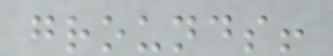grounds!
